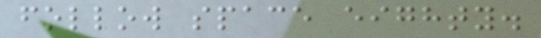follow space eighty.
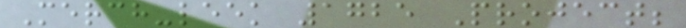Merch-leek 1725 Project;
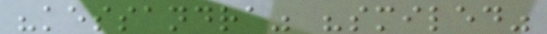"kessandra" "smiled"
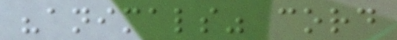"animals" cord
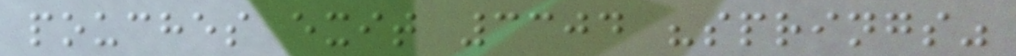pouches exit 3304 "springs"
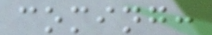coming:
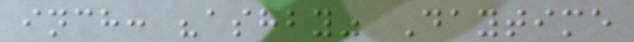inch: "ashby" Daytime
